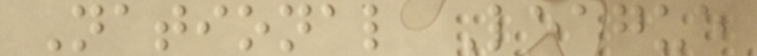National League
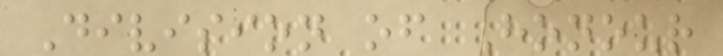Division of Honour
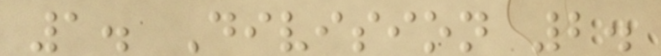1. Division 2.
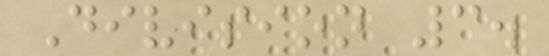Division 3.
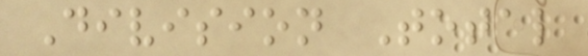Division Total
